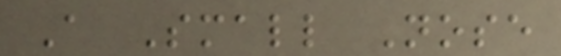A Small Nose
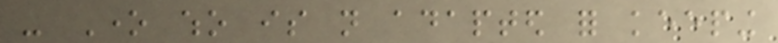- One who is not adapted for keeping
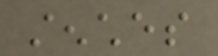stenches
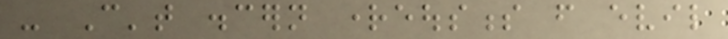- Can't discern righteousness from evil
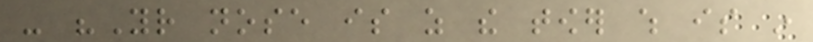- "Your nose is as the tower which is in
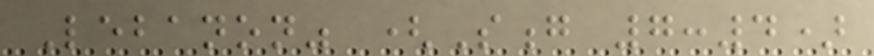Lebanon" (Song 7:4)
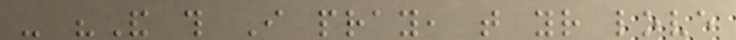- "And this I pray, that your love
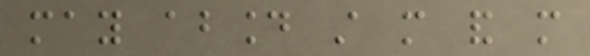may abound still more and more
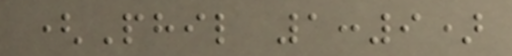(Phil 1:9)
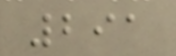291
